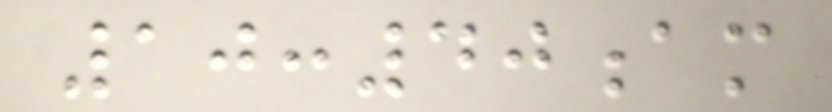10:40am
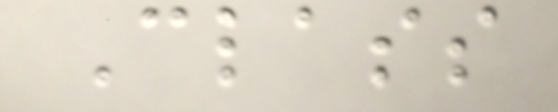Class
